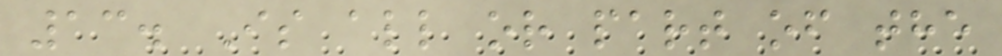13. Is all or part of the
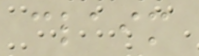claim
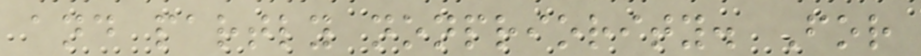and partly nonpriority. For
